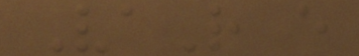VaR e
